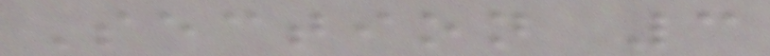Section 3
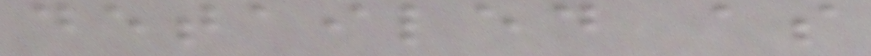detailed as
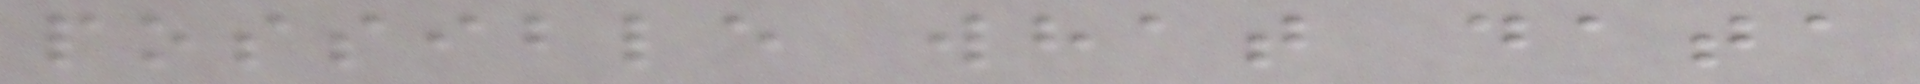possible what data
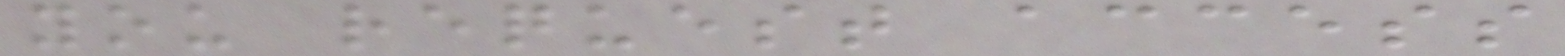you request access
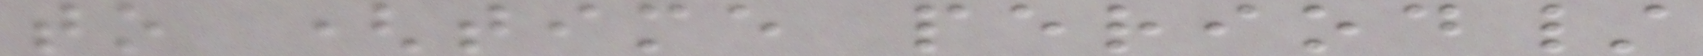to (time period/
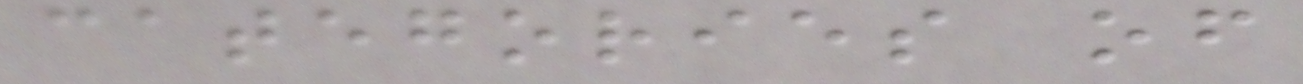categories of
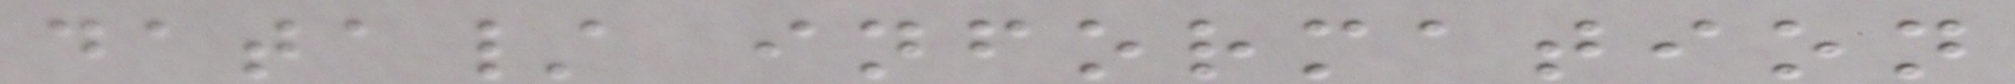data/ information
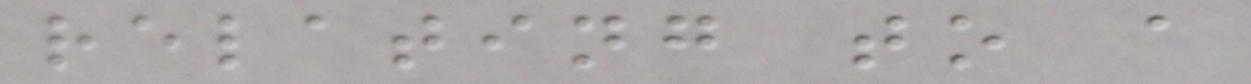relating to a
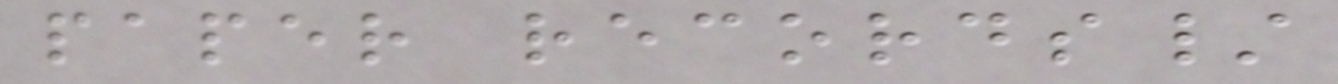paper records/
